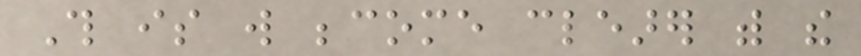This is will become clearer with the
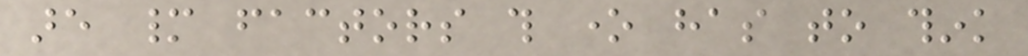are many factors this one has to think
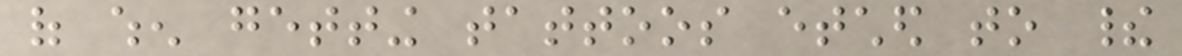of when getting tattoos etched to their
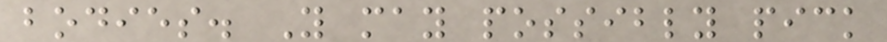bodies. You may possibly pick
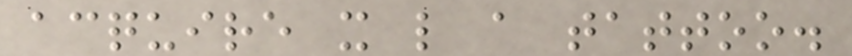acquire it like a tattoo.
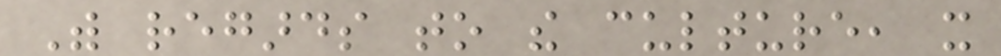With regards to the culture, it
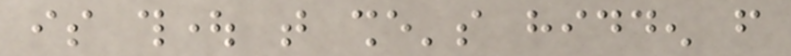is thought that she's hidden from
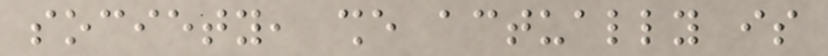society, she actually is
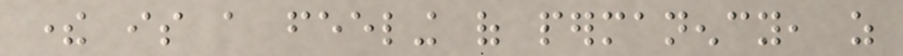there is a feeling of permanency, as
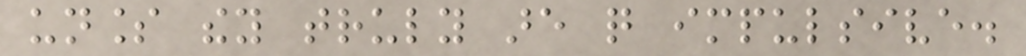unless they truly are quite impulsive.
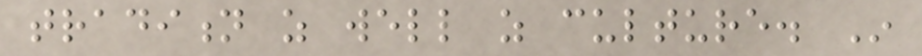tradition as well as culture. In
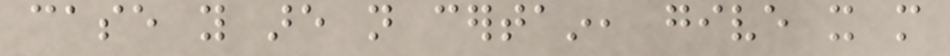case you are not certain, give it more
